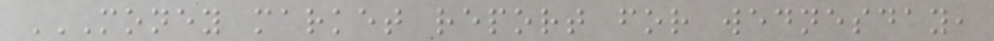MONEY MARKET REPORT FOR WEDNESDAY,
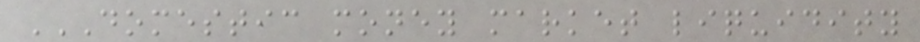DOMESTIC MONEY MARKET LIQUIDITY
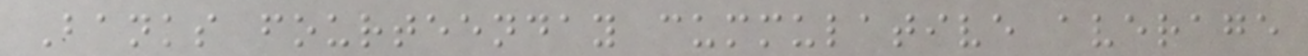Banks fourteenday cummulative average
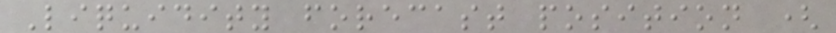Liquidity forecast position (
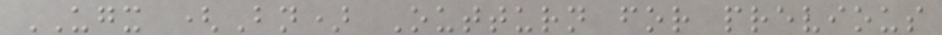UGX (Bn) Outturn for previous
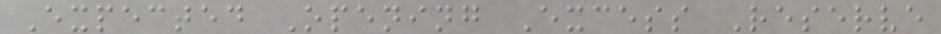Expected Opening Excess Reserve
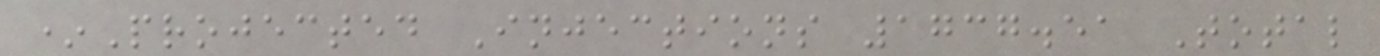*Projected Injections 1737.51 Total
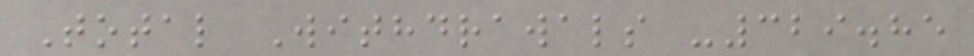Total Withdrawals -329.85
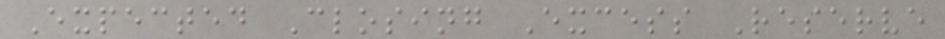Expected Closing Excess Reserve
